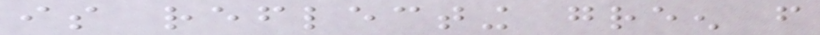is reflecting green from
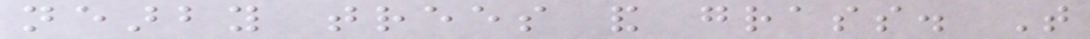nearby trees and grass. That
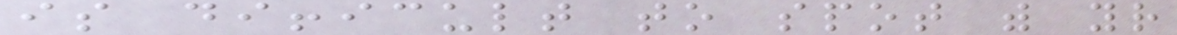is difficult to spot with your
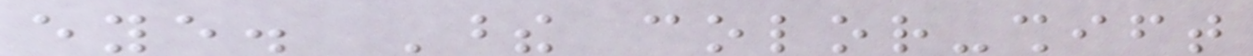eye. These color-shift
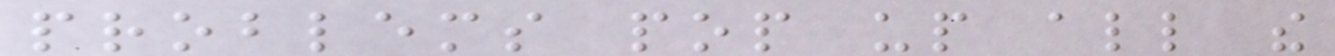problems pop up all the
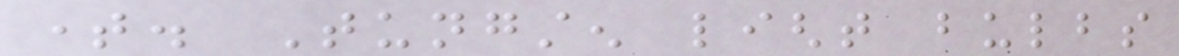time. Tungsten light bulbs
